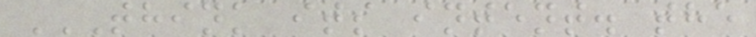THINK ITS INTENT. THE
